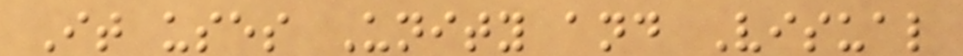It uses Unity and Visual
